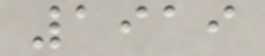1919
